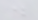.
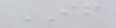IF
